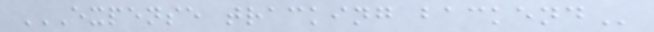EXPENSE TRACKING BACKEND
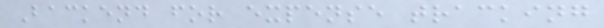Backend for expense tracking
